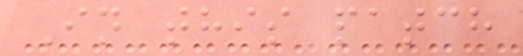In this patch
